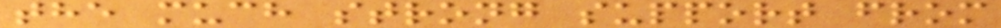the much strong support from
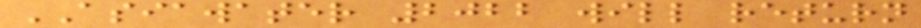ASIAWATER 2022 will return
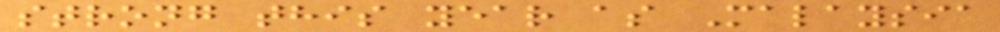strong this year as Malaysia
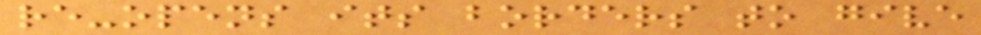re-opens its borders to give
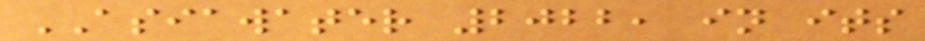ASIAWATER 2022, in its
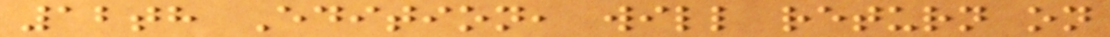12th Edition, will return on
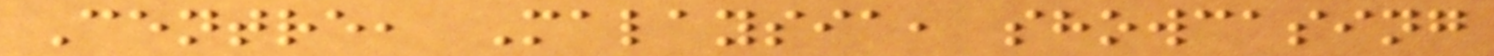Centre, Malaysia, showcasing
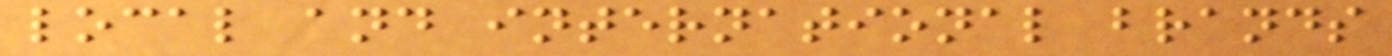local and international brands
